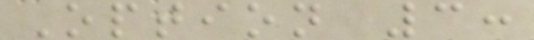Option 3:
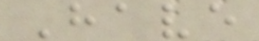Have
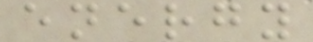energy
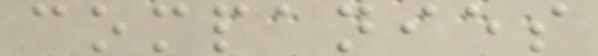companies
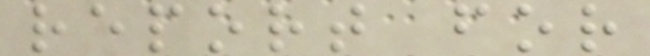report for
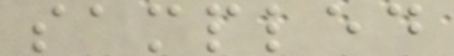sampled
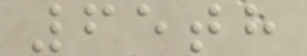65th
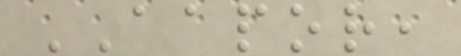AAPOR,
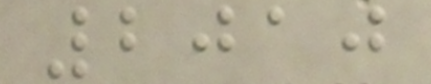2010
